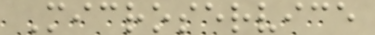Microservice
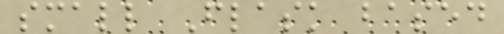small Flask based
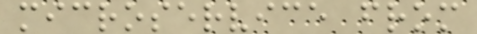microservice from
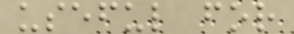useful for
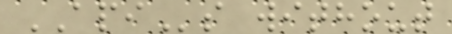APIs without
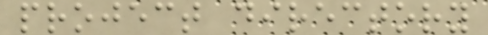project directory
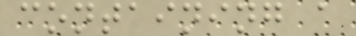containing a
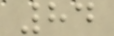84
